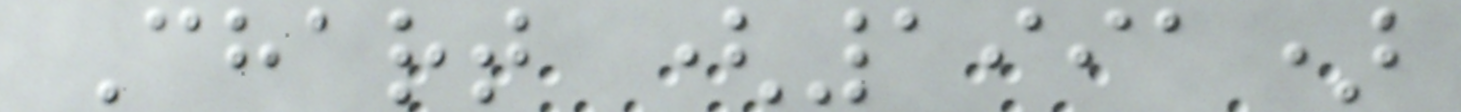Chart (1991)
